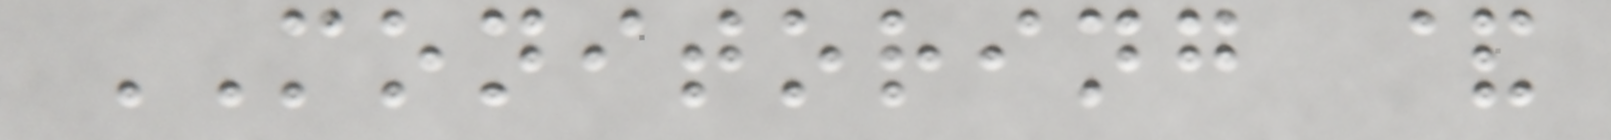MONITORING &
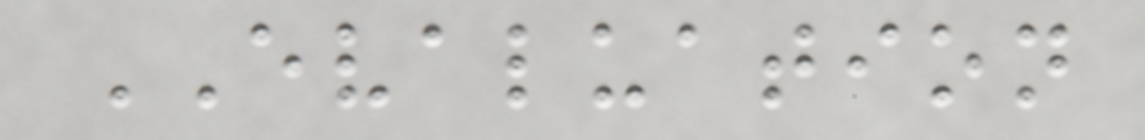EVALUATION
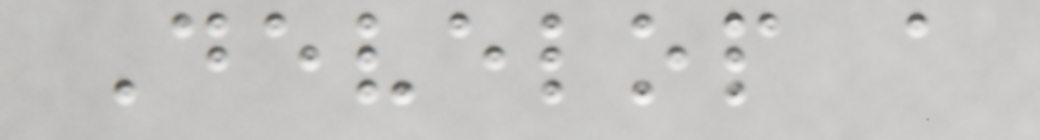Develop a
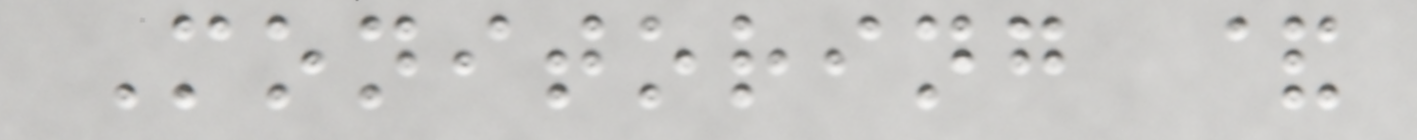Monitoring &
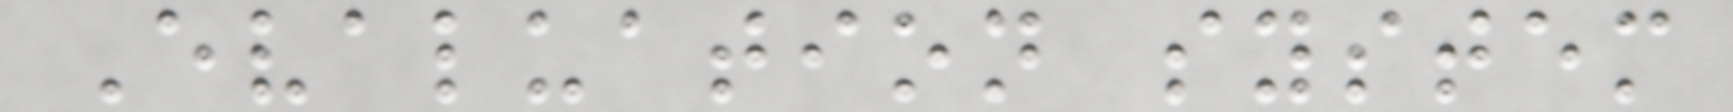Evaluation system
